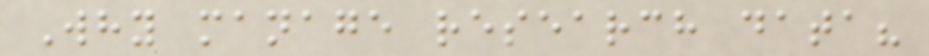Why manage research data?
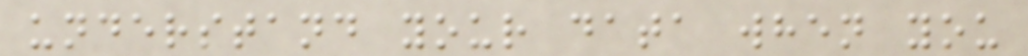understand your data when you
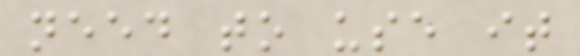need to use it
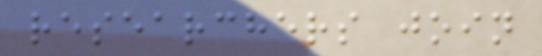researchers join
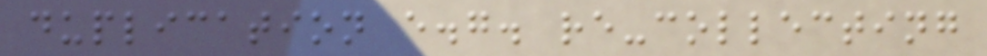duplication e.g. re-collecting
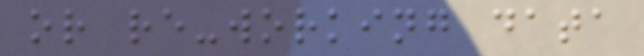or re-working data
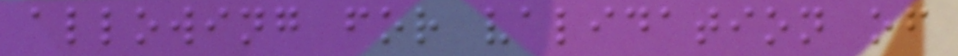allowing for validation of
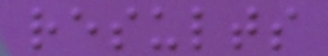results
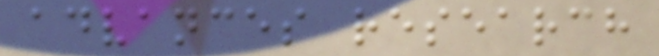advances research
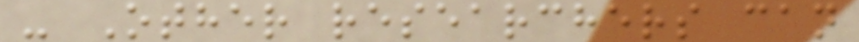- Other researchers can
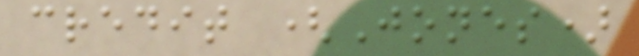credit (Jones)
